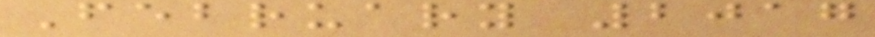February 2017
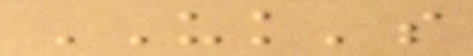UK's
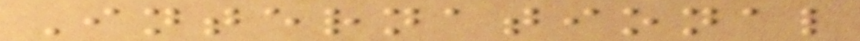International
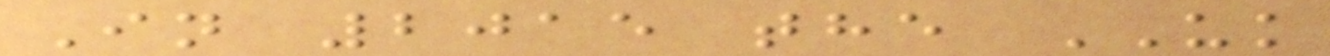In 2015 the UK
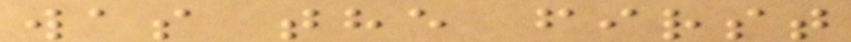was the first
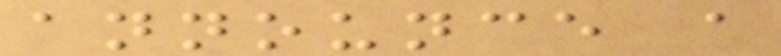announce a
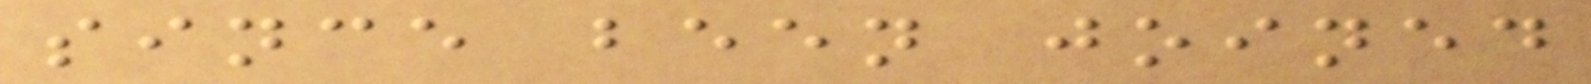since been joined
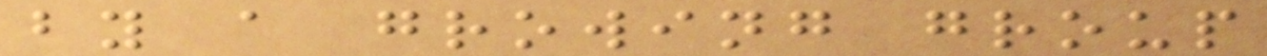by a growing group
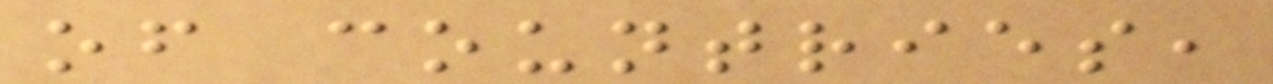of countries,
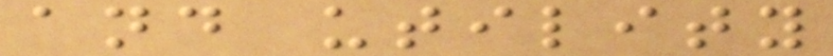and utility
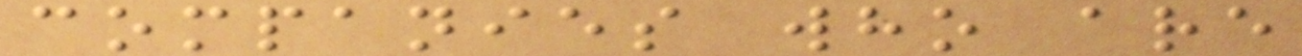companies who are
